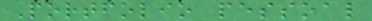Portfolio pessoal
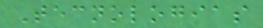Tecnologias
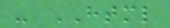- HTML
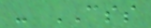- CSS
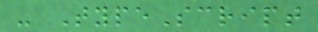- TypeScript
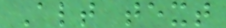Alt text
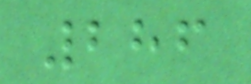286
